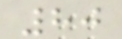80
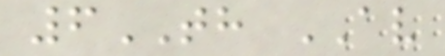6TH AV
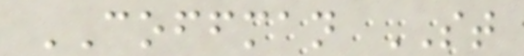COFFMAN ST
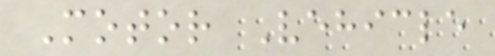Motor Vehicle
